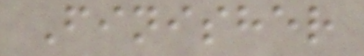Finisher
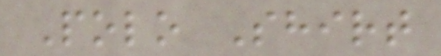Polo Shirt
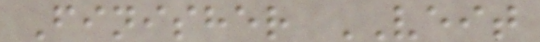Finisher VEIT
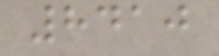8410
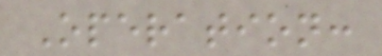Operation:
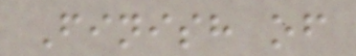Finish of
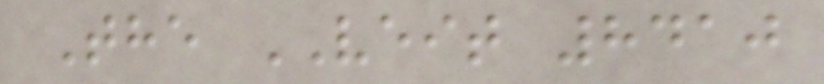The VEIT 8410
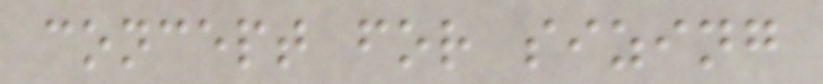concept for sizing
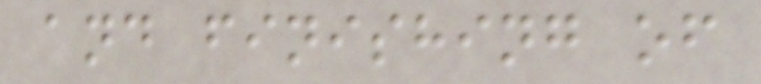and finishing of
